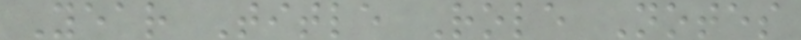Year Title Role Notes
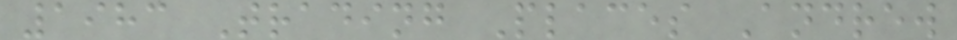1983 Trading Places Andrew
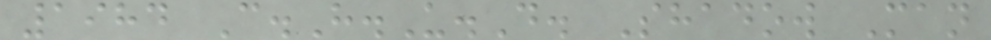1984 C.H.U.D. Shadow Man
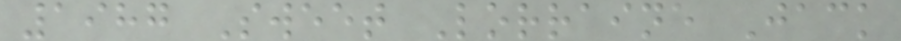1987 Sweet Lorraine Jack
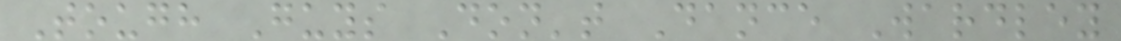Tough Guys Don't Dance Wardley
